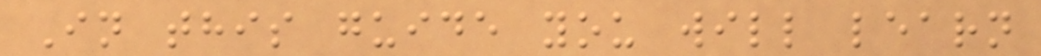In this guide you will learn
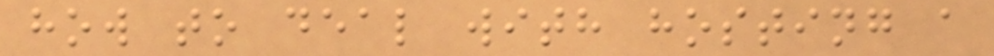how to deal with hosting a
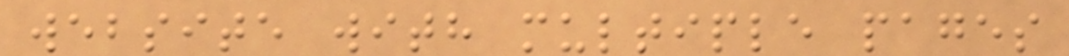website with multiple pages
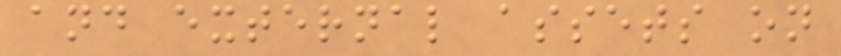and external assets on
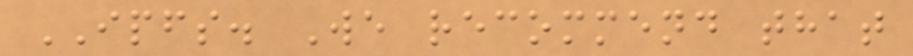IPFS. We recommend that
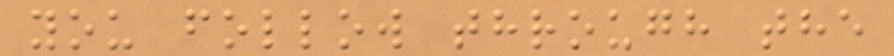you follow through the
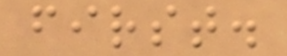first.
